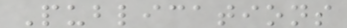Publications
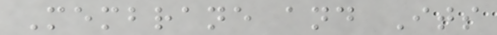Membrane and Its
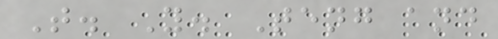T. Y. Teng and
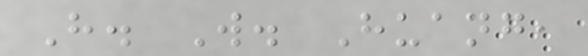H. W. Huang,
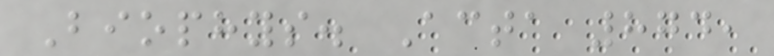Biophys. Acta 874,
